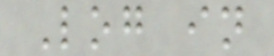Log in
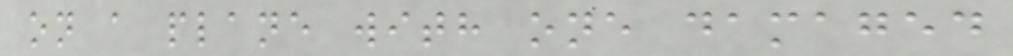on a plane with one damaged
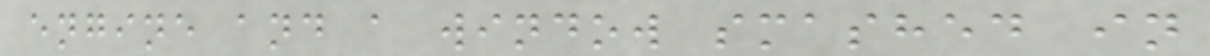engine and a window smashed in
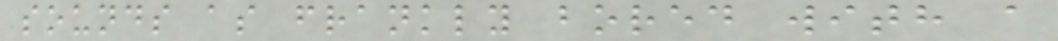sounds as frankly bored with a
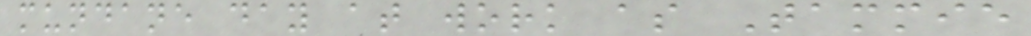mundane day at work as Tammie
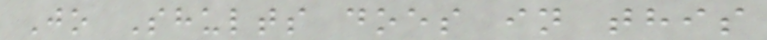Jo Shults does in this
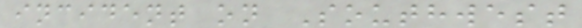incident on Southwest
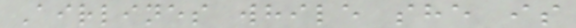Airlines while she is
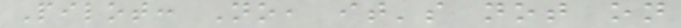Pilot: No, it's not on
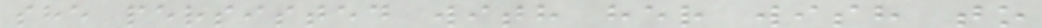she persisted with her wish to
